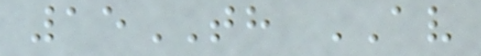15TH AV
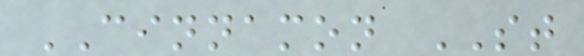CINNAMON ST
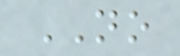NO
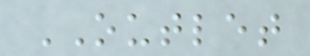OUTLET
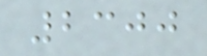2300
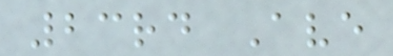23rd Ave
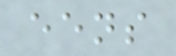eens
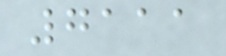7111
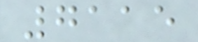7115
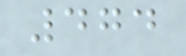474
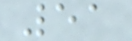51
